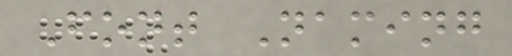Font Naming
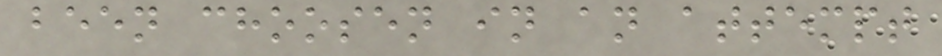been choosen in an attempt
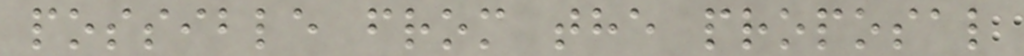possible from the proposal
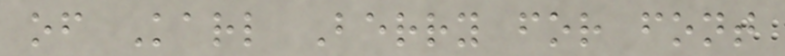of Karl Berry for font
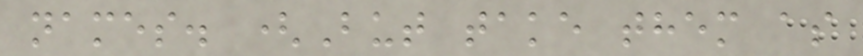names. (But take them as
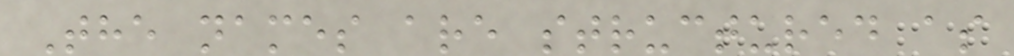The names are structured as
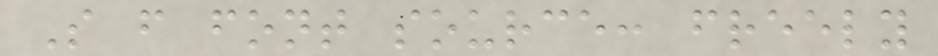S f font source: freely
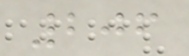206
